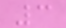3
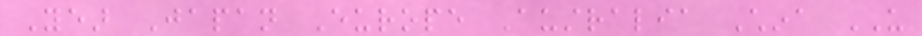Year Japan Europe Australia China US
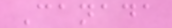Canada
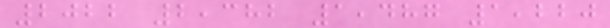2022 2,382 1,487 1,220
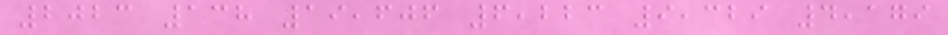2023 138 19,606 6,223 9,329 4,179
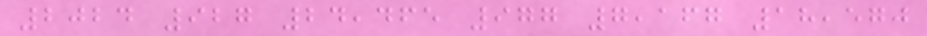2024 927 24,465 977 7,167 18,570
